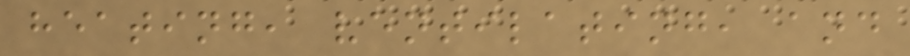heating, ventilating, and
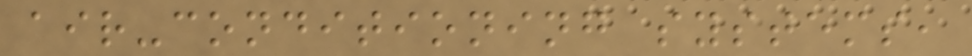air-conditioning systems,
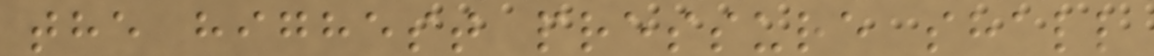the highest pressure shall
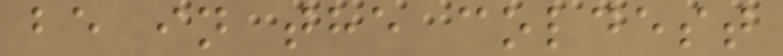be in the coldest
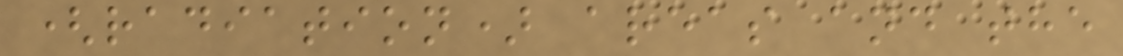(radiation) areas and the
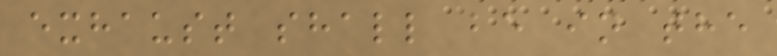exhaust shall be in the
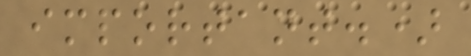important.)
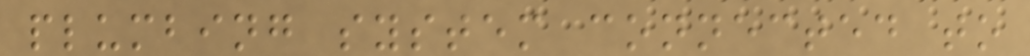plumbing system connected to
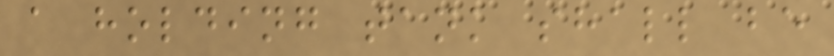a holding tank shall be
